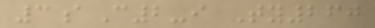3aC2-i Ty260
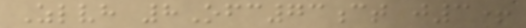Zlvh 8Ofc73ct j3+
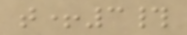t+3#
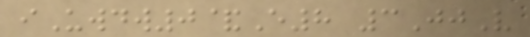iUwdw0&E8 3JjV
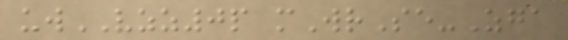uwVZZ0p mWrSe-Zga
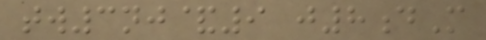tw3nj&9 j8dM
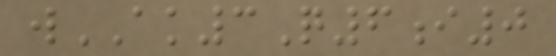wAK3Q6i0
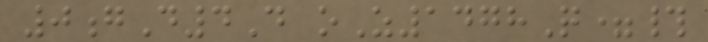0gD4D oZ1478Q=#
